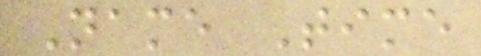Name Time
